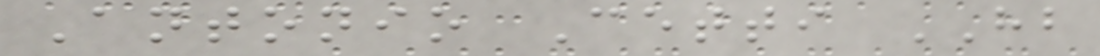Antonio Cetti HB
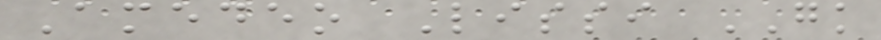Amedeo Lissi GK
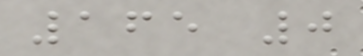165 0
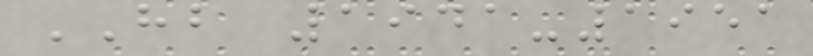HB 1941-1951
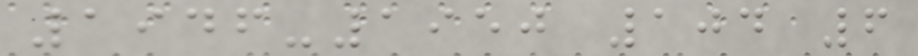1946-1950 104 6
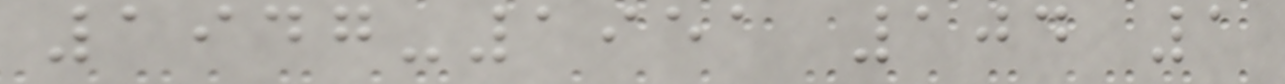1947-1951 104 1
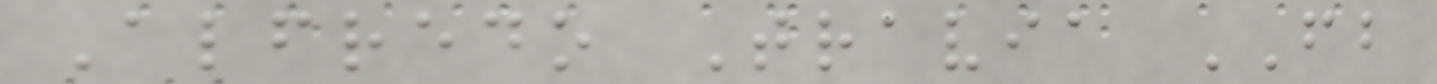Alfredo Travia FB
